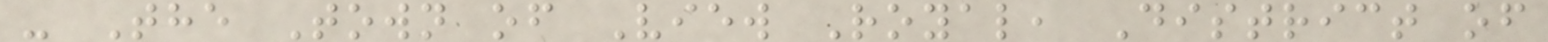- The Town of View Royal, District of
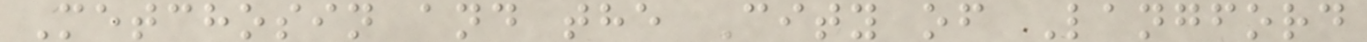Metchosin and the City of Langford
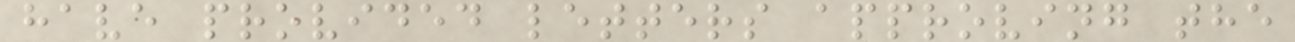have provided letters approving the
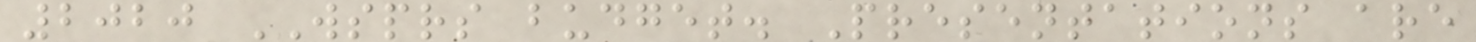2020 WSPRS budget. Presentations are
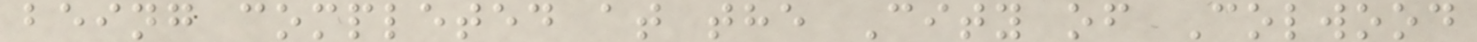being completed at the City of Colwood
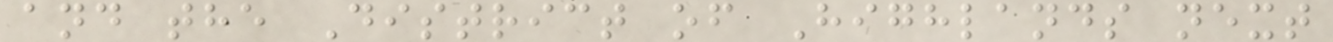and the District of Highlands next
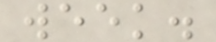week.
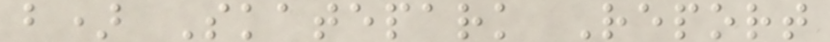b) Skatepark Report
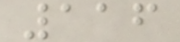116
